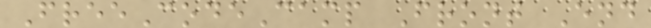FreeCodeCamp Front End
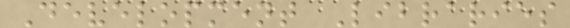Development Libraries
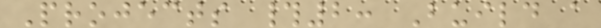Projects #2: Build a
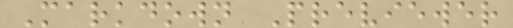Markdown Previewer
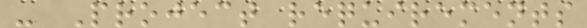- Project requirements
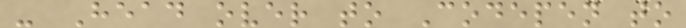- Head over to Codepen to
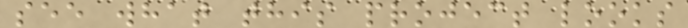see what this project looks
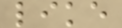like
